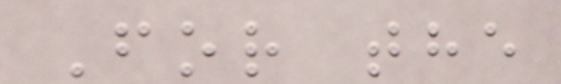For the
